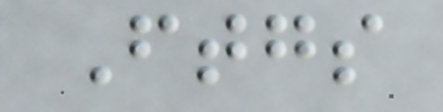Ftgs
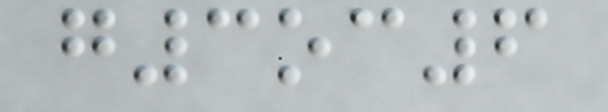g3oc6
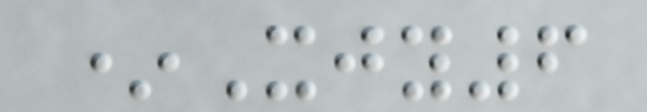*Xjy6
